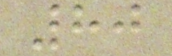80
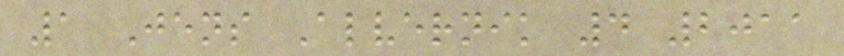1 Jens Alvernik 4 2011
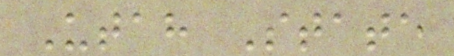Utah State
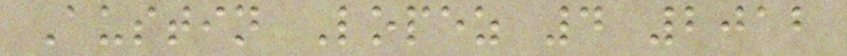Austin Lopez 4 2012
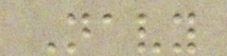Navy
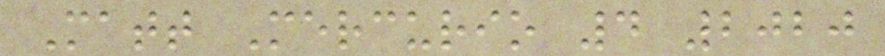Matt Mercurio 4 2020
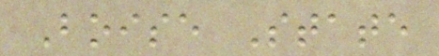Boise State
